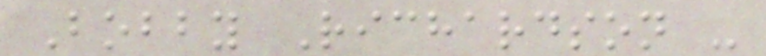Bobby Richardson -
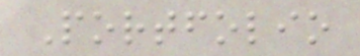Portfolio
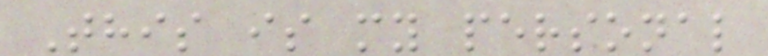This is my personal
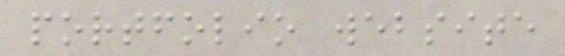portfolio website
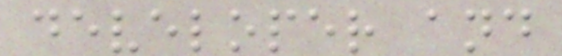developer and
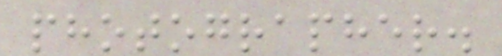photographer.
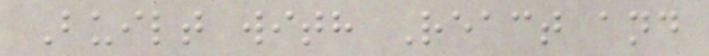Built with React and
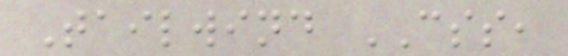Tailwind CSS,
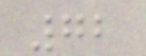72
